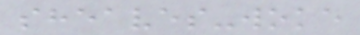sheaves-woke
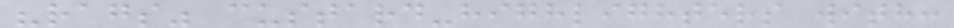"rags" custard-highlighters with:
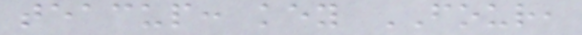teacup: key FOUR,
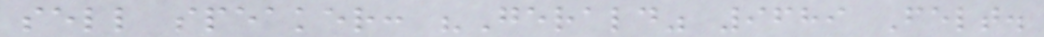sell speaker: "Gerald" 9689 Felt.
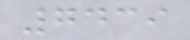7439
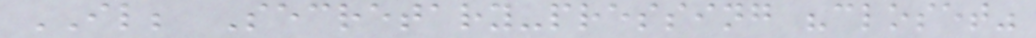IL; Secretary-pressing "closet"
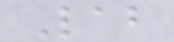Lab
